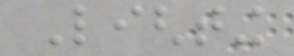Lighting
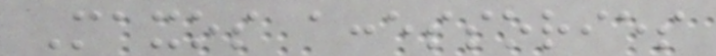Maxos accessories
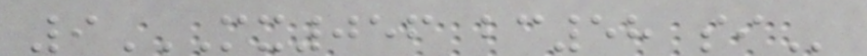9MX056 BC58 SI
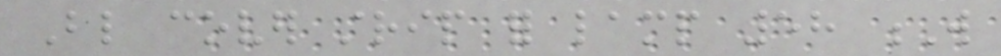Blind cover strip for lamp 58 W
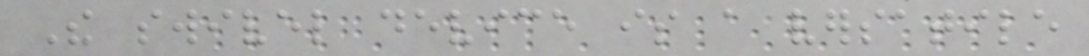The swivel device is a versatile
